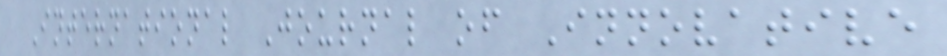International Journal of Innovative
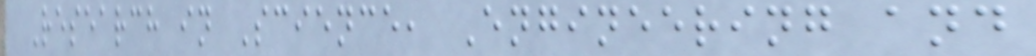Research in Science, Engineering and
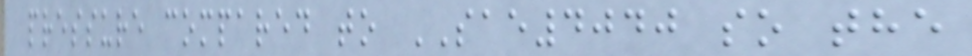pressure compared to SAE4040 so the
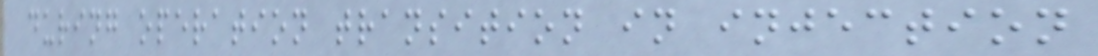during operation transition in injection
